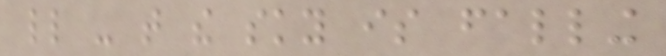little - that the sky is falling
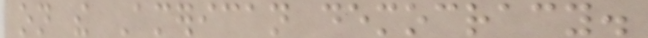on the American democracy.
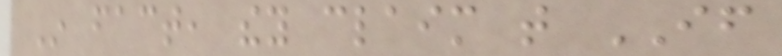In fact, they claim that IF
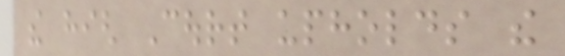the high Court upholds the
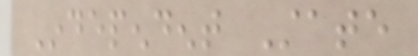Independent State
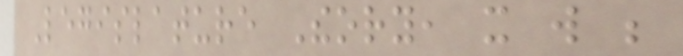Legislature Theory, it will be
